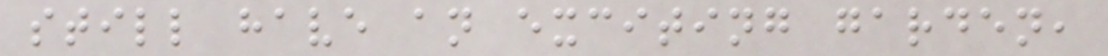still have an exciting garden,
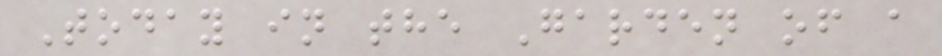Today in the Garden of a
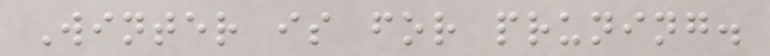Winter is for pruning.
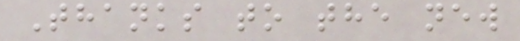Thanks to the new
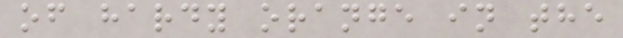of hardy orange in the
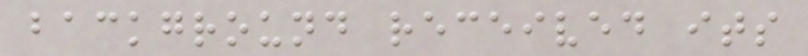background received its
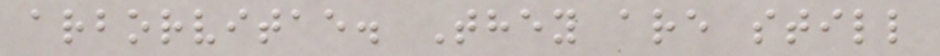arborvitae. They are still
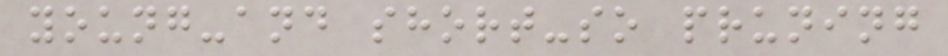young-and short-so pruning
